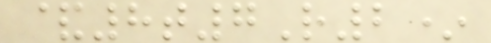&8t7R2*
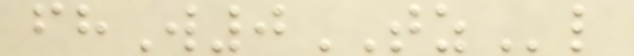fhW0TZl
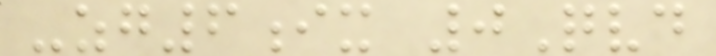-zg6ix 0Qvd
